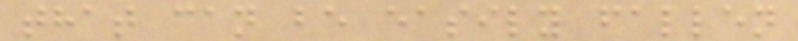that can be easily fallen
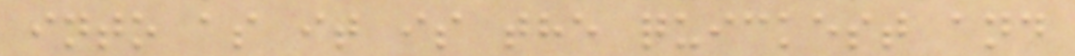into as it is the quickest and
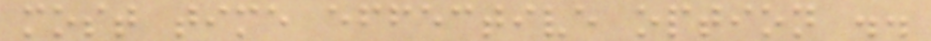most time effective option ..
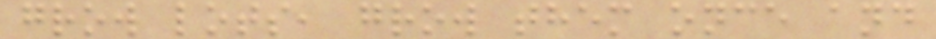grow lots, grow them once and
